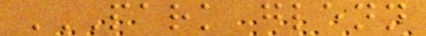PARK GLENN
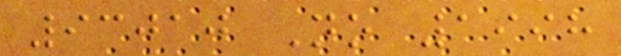93010 No 1998
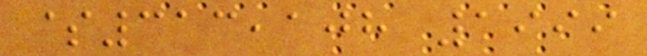$313,108 1999
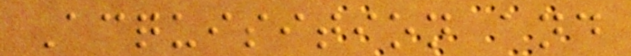Acquisition and
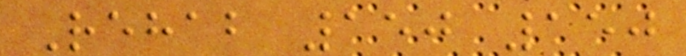Rehab 150 150
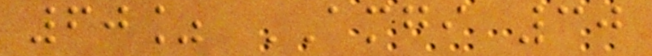60% AMGI 30
